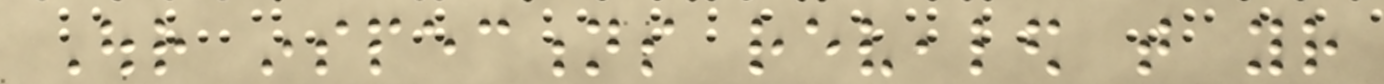Our inspections revealed that your
